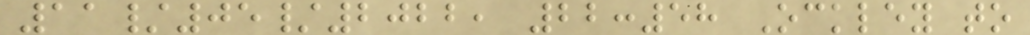11/05/2022, 22:58 Ockley to
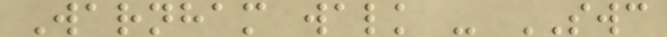Warnham walk - SWC
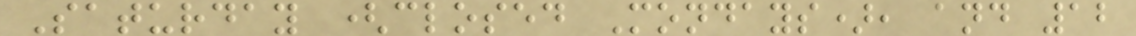Saturday (closed Mondays), and 12
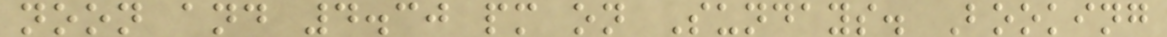noon and 4.30 pm on Sundays. Booking
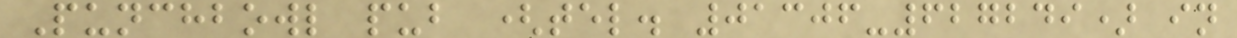Punchbowl pub (tel. 01306-627249) in
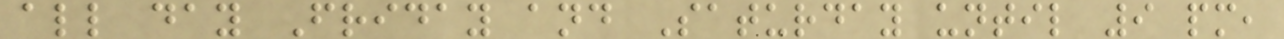all day Friday and Saturday until 9 pm,
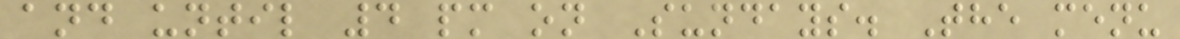and until 4 pm on Sundays. The menu
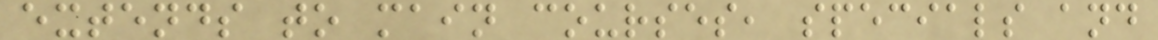extends to main courses, specials and
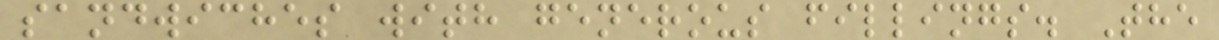sandwiches with generous fillings. The
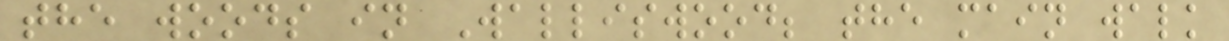the woods in Walliswood; the main walk
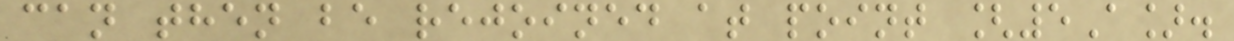can then be rejoined at point [5A].
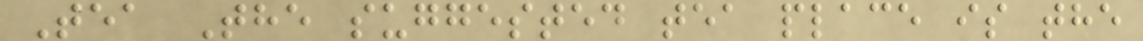Tea The suggested tea place is the
